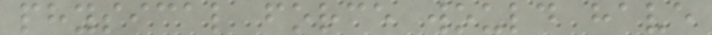physical force would have
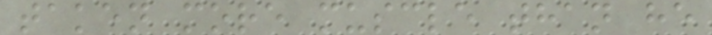taken more muscle than he
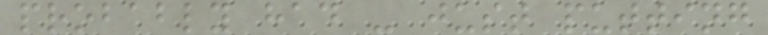probably had - just putting
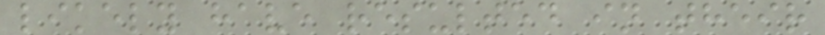likely have resulted in their
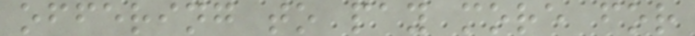offering to pay more for
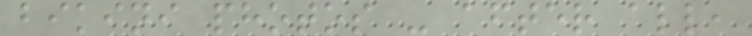bikini photos - after all,
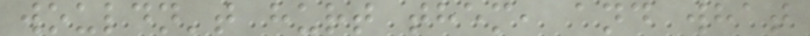wouldn't hurt them, and what
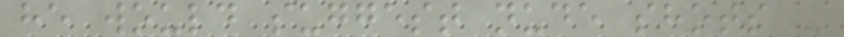he would suggest nude shots -
